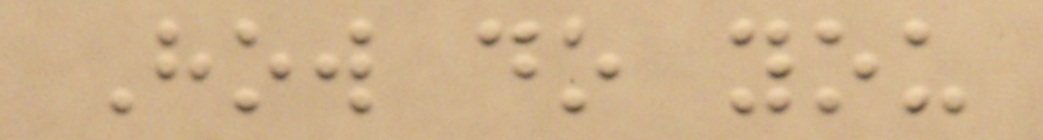How do you
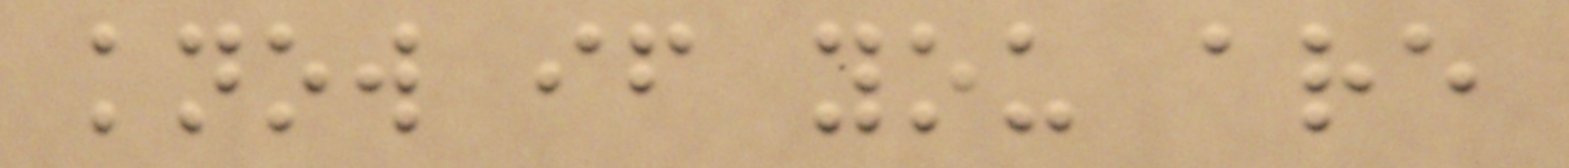know if you are
